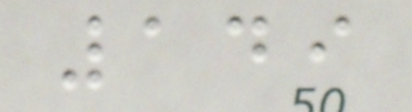149
